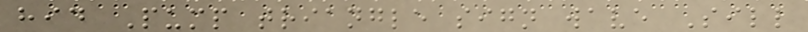hid Pump triangle sign wave Sill
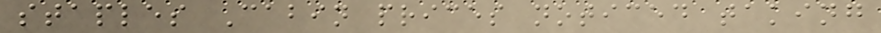staples Cabin prices noticed taking
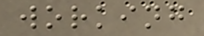working
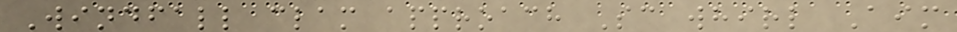Windfall clam approach Sc whirl Aim
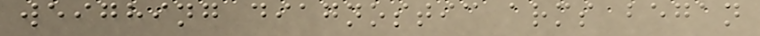weighing diagnostic arms began
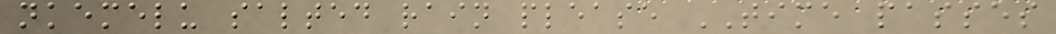nkemelu salted rain please TIME passes
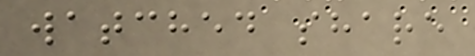watched share
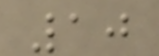10
